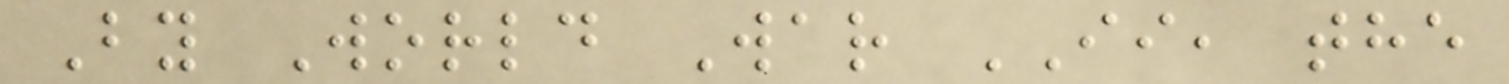By World War II, the
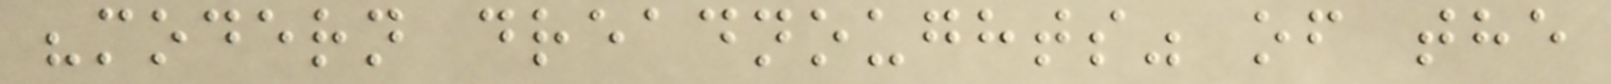"modern dreadnoughts" of the
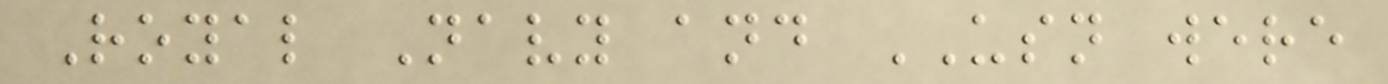Royal Navy and USN were
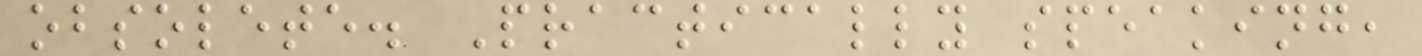obsolete. Practically speaking,
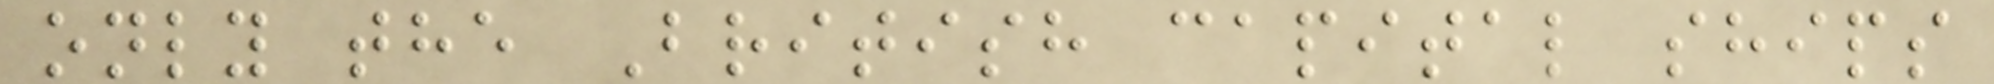only the British capital ships
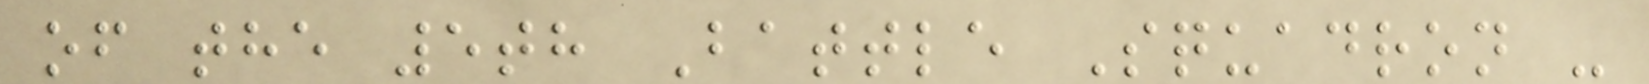of the 5th Battle Squadron -
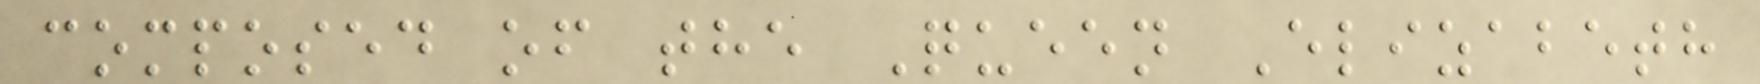composed of the Queen Elizabeth
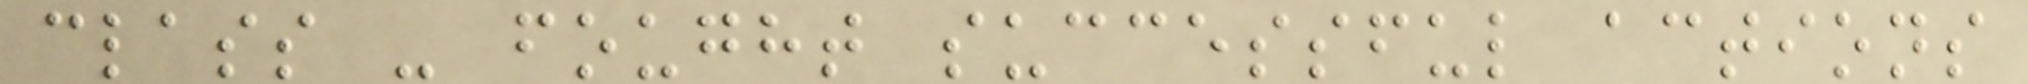class - fought successful actions
